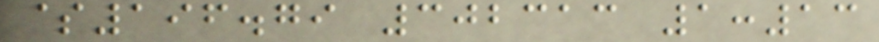$196.79 302313 1:13
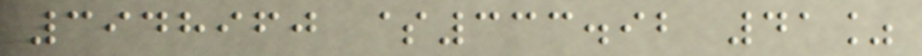3948960 $333.92 41%
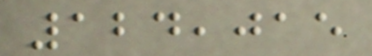124,015
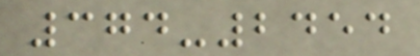374-2454
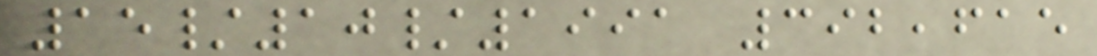15/10/1991 392,615
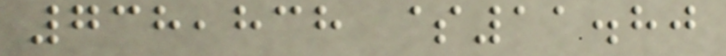738,838 $11.80
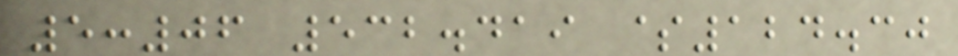5:06 532.419 $124.30
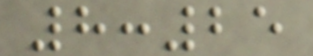8:25
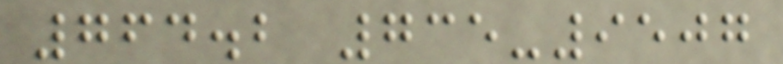764.2 735-9507
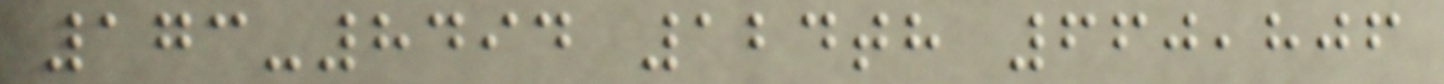173-8494 124th 660,806
